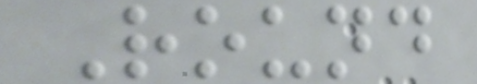Round
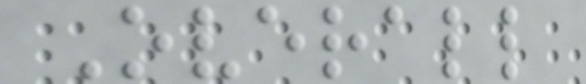Overall
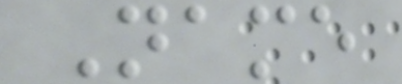Name
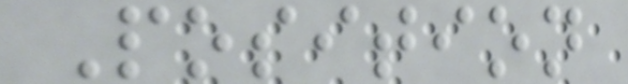Position
